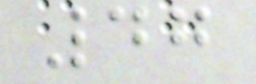47
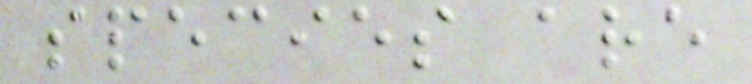species are
